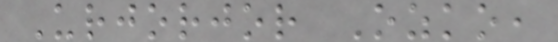Urjorjor Ozko,
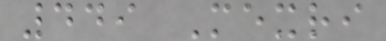449 Mexri
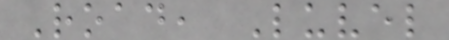Road, Luvel
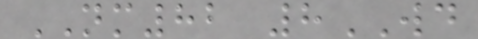NM82 8WD
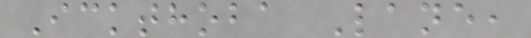Ickthoba Lane,
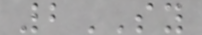2SY
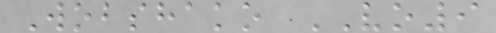Wobshako VO9
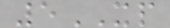5XP
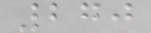270
